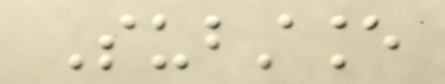Substance
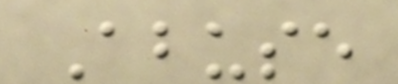Abuse
